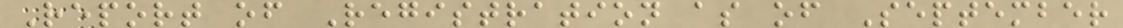Report of Registration as of September
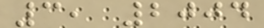3, 2004
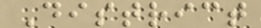District
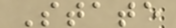State
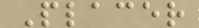Placer
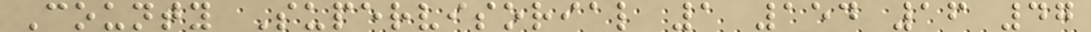County Supervisorial 1 154 16 47
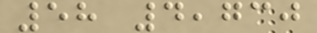58 4,730
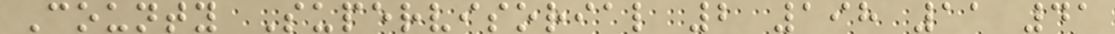County Supervisorial 2 198 11 41
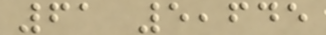61 5,645
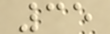35
